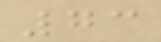73
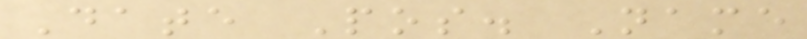Date Pos. Name
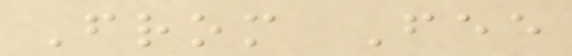From Fee
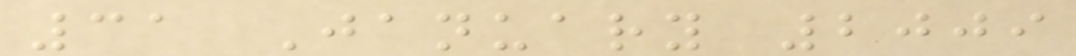31 January 2009
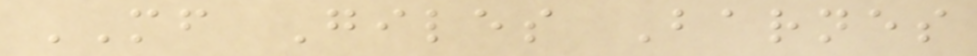MF Giles Barnes
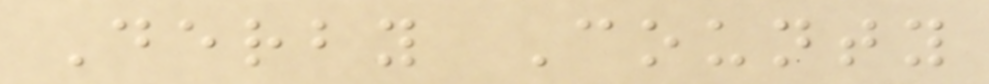Derby County
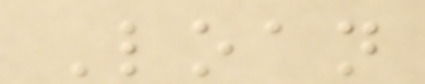Loan
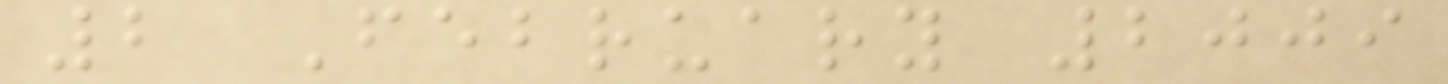2 February 2009
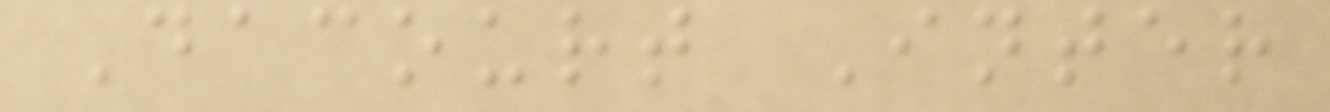Dacourt Inter
